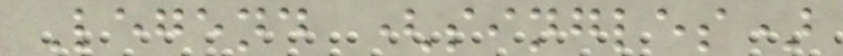Legend (singles)
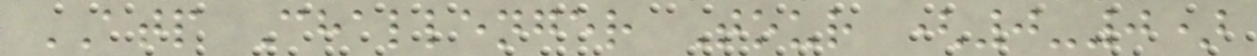ATP Challenger Tour (0-0)
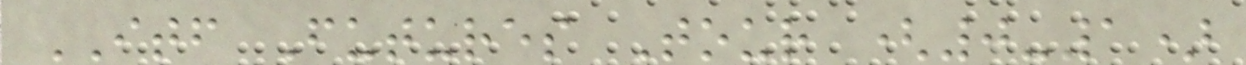ITF Futures Tour (0-1)
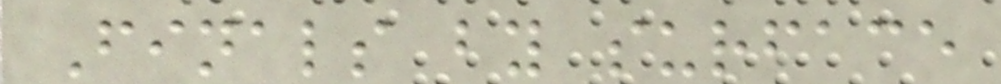Finals by surface
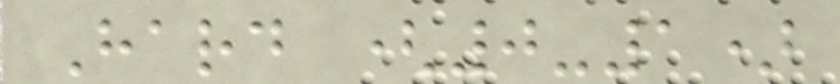Hard (0-1)
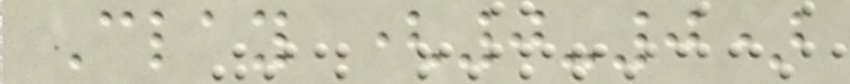Clay (0-0)
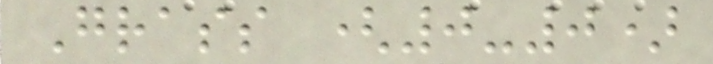Grass (0-0)
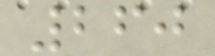260
